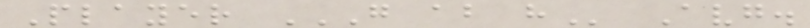Player G AB H Avg.
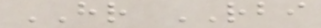HR RBI
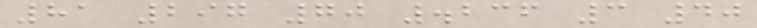81 297 70 .236 3 40
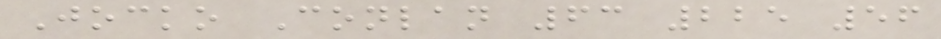Jocko Conlan 63 225 56
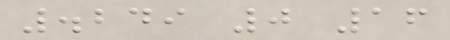.249 0 16
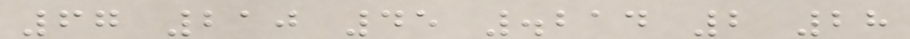67 210 45 .214 2 28
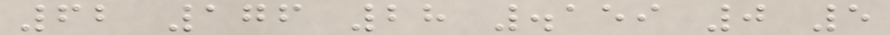62 176 28 .159 0 5
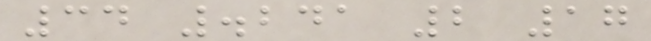34 .241 2 17
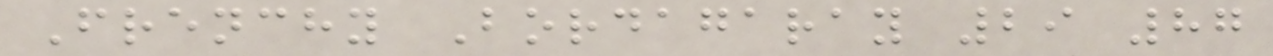Frenchy Bordagaray 29 87
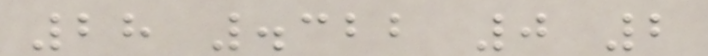28 .322 0 2
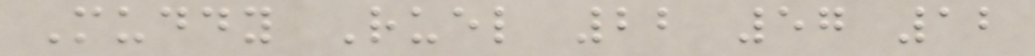Muddy Ruel 22 57 12
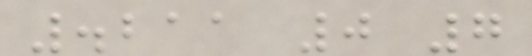.211 0 7
